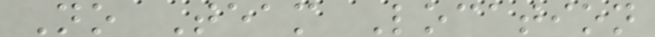No Team Location
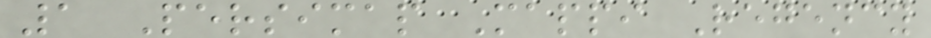1 Persimap Mappi Regency
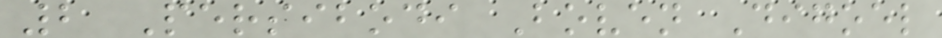2 Persibodi Boven Digoel
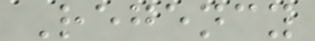Regency
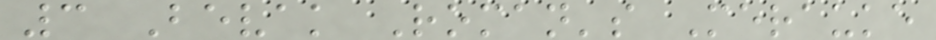3 Bevak Roman's Merauke
